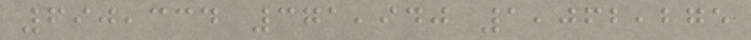690,334 371,940 1,062,275
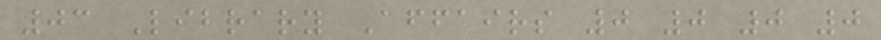03 Library Affairs 0 0 0 0
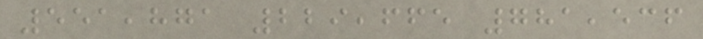551,871 229,665 781,536
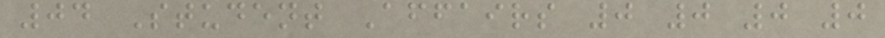04 Student Affairs 0 0 0 0
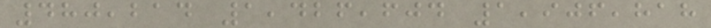480,214 1,426,604 1,906,818
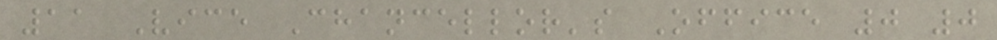11 Vice Chancellor's Office 0 0
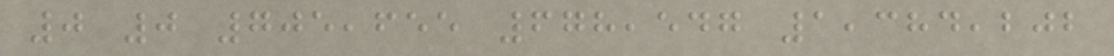0 0 705,655 678,547 1,384,202
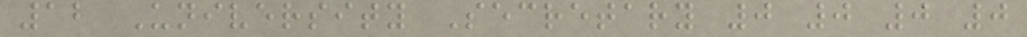12 University Secretary 0 0 0 0
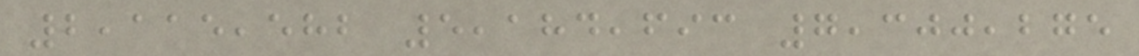2,115,582 5,184,693 7,300,275
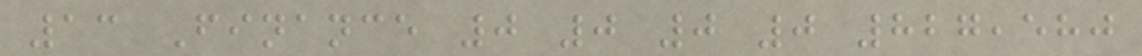13 Finance 0 0 0 0 827,580
